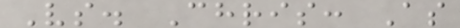Vs. Chris: As
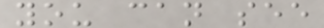you can see
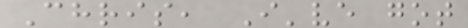Chris, I've got
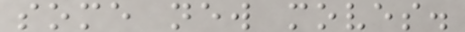some new moves.
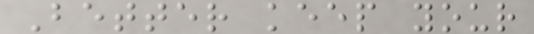Better keep your
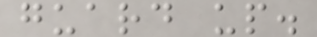guard up.
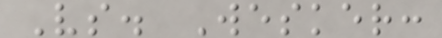Vs. Wesker:
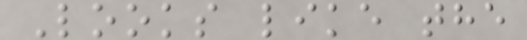Looks like the
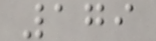179
